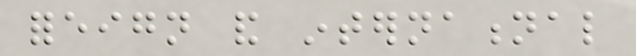foreign and international
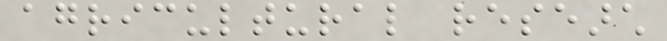agricultural research
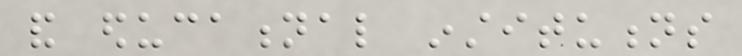and educational institutions
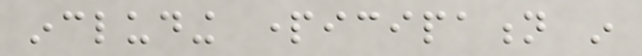including participation in
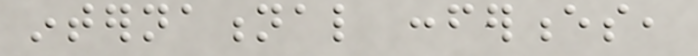international conferences,
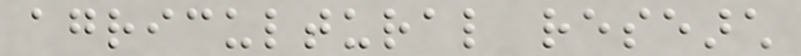agricultural research
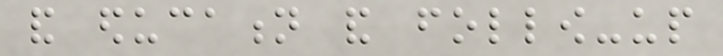and education and follow-up
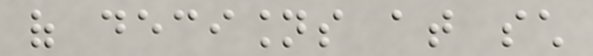of decisions at such
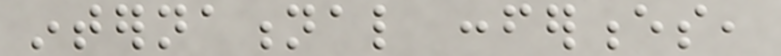international conferences,
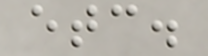etc.
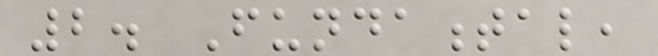2. Fundamental,
